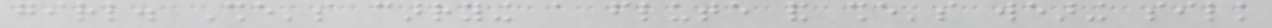girl. She's carrying a flute and she's wearing silk
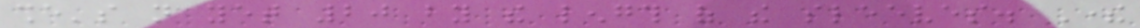she's not yet 20 by the length of the sleeves. There
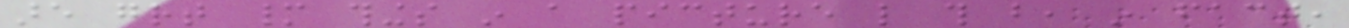are great many things in a picture like this but, in fact,
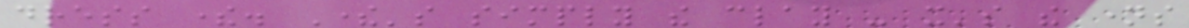dress there. There's simply the clay - it's the names
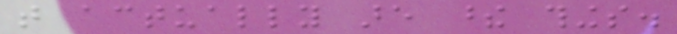that actually are these things.
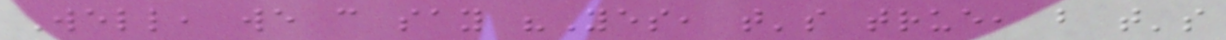Well, we can say "Yes, that's true, but that's
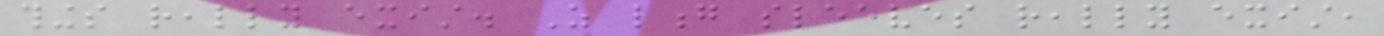things really exist. As long sleeves really exist,
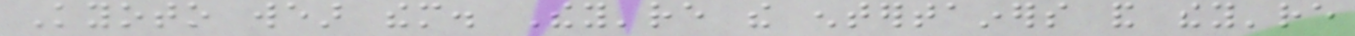Kyoto wear them. They're the entertainers and they're
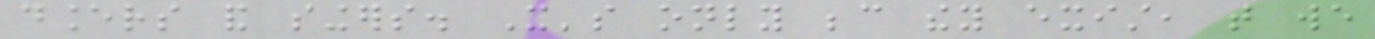dancers and singers. It's only because they exist, that we
